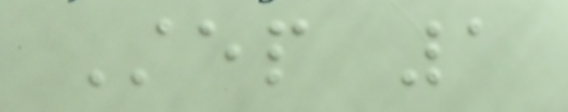Step 1
